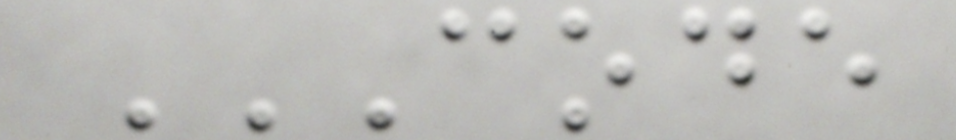CODE
